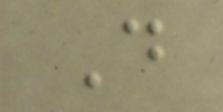D
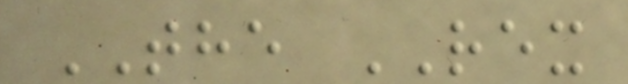THE REX
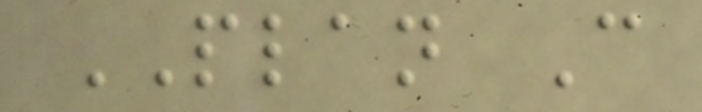PLAN C
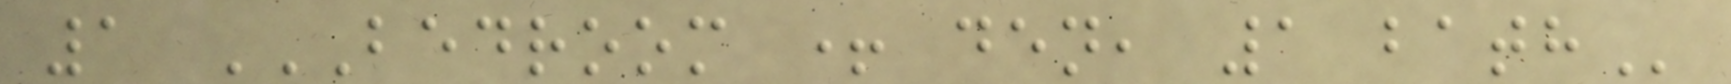1 BEDROOM + DEN, 1 BATH
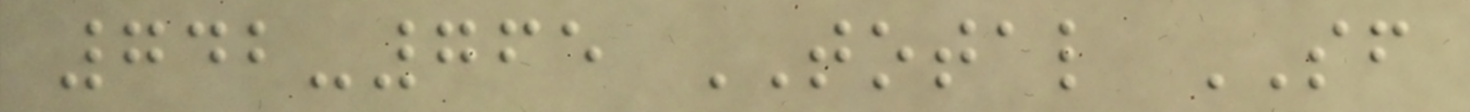742-765 TOTAL SF
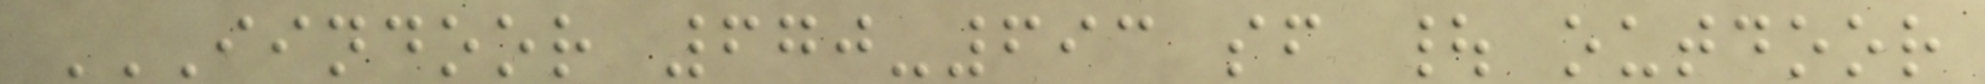IINDOOR 670-693 SF | OUTDOOR
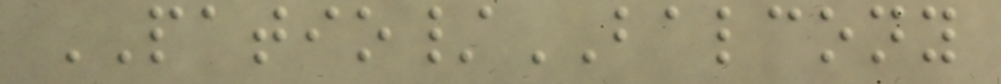PATIO/BALCONY
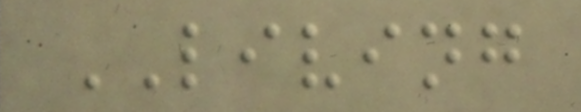LIVING
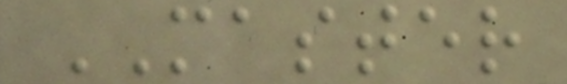MASTER
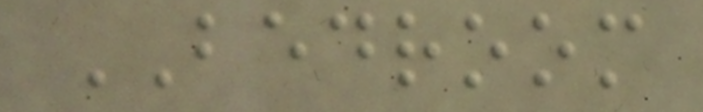BEDROOM
